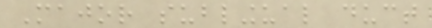Major sublingual duct
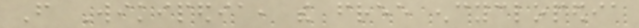From Wikipedia, the free encyclopedia
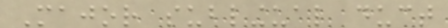Major sublingual duct
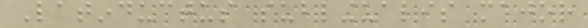Latinductus sublingualis major
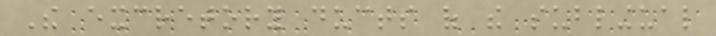The excretory ducts of the sublingual
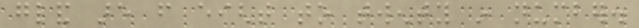gland are from eight to twenty in number.
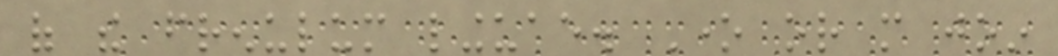of the frenulum linguae. One or more join
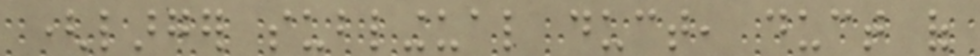(larger sublingual duct, duct of
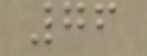76
